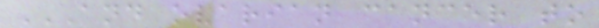AND OVARIAN CANCER TO
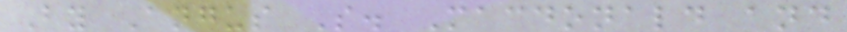By Angus S. Macdonald and
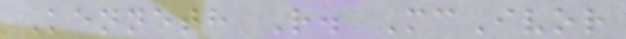Kenneth R. McIvor
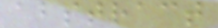abstract
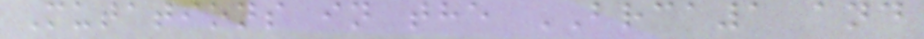Mutations in the BRCA1 and
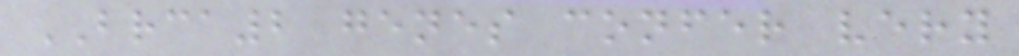BRCA2 genes confer very
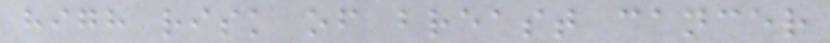high risk of breast cancer
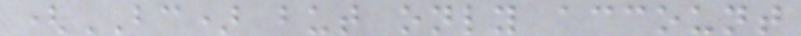(BC) but only account
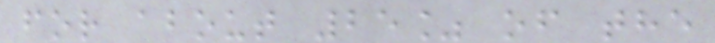for about 25% of the
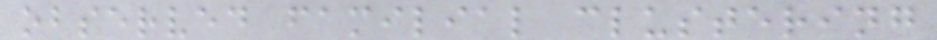observed familial clustering
